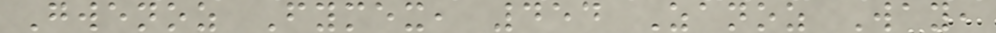Gwenoz Fymex, 454 Zanoz Way,
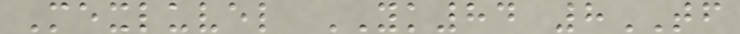Mexluvel YK84 8TF
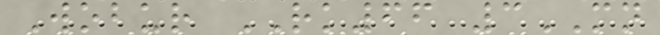Wobur RK66 3MN
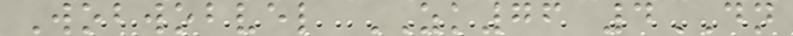Wobwobvel ZK76 4DN
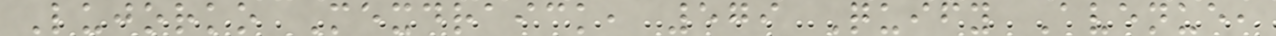Lujorko Mexdraick, 579 Quify Avenue,
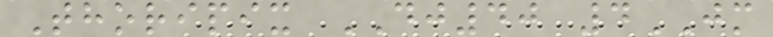Thoripix DJ40 4JM
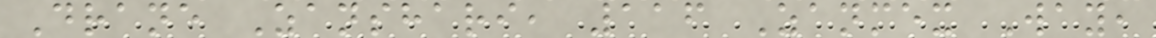Drane Zanshari, 116 Zanmex Way,
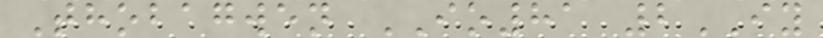Thobagwen IO81 2IY
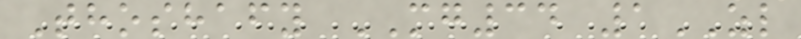Thoshafy MG34 1ZL
